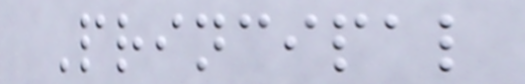Principal
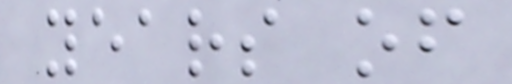years of
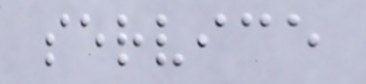service
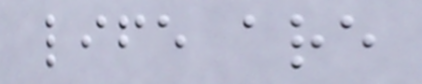life are
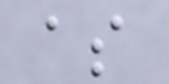as
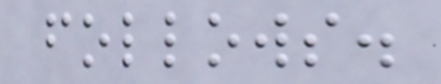follows.
